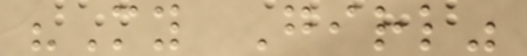"My Girl"
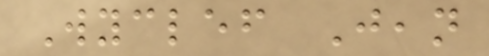Wyclef Jean
